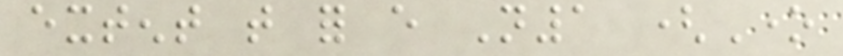extent that for every N1 (One
